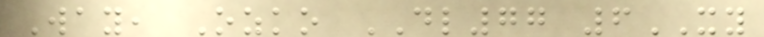Way, Ozko DL77 6XY
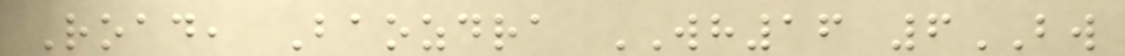Road, Baozdra WH16 6BW
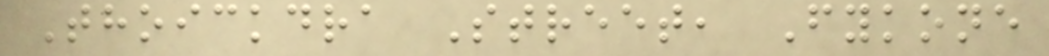Thoickdra Street, Fykone
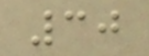30
